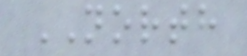NORTH
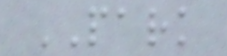PARK
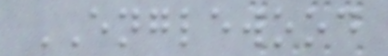ENGLEWOOD
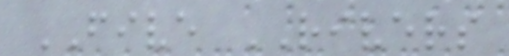FIVE RIVERS
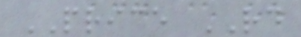PRICE RD
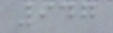947
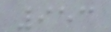953
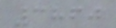3860
